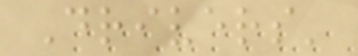Drivers'
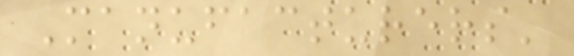Manufacturers'
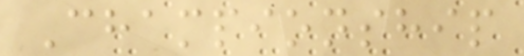Championship
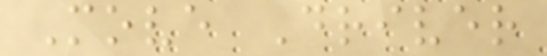Move Driver
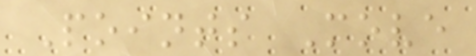Points Move
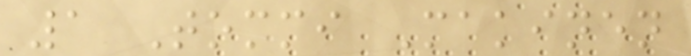1 Tommi Makinen
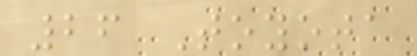26 Toyota
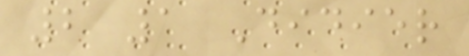2 1 Didier
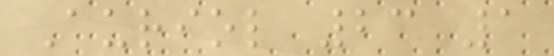Auriol 23 1
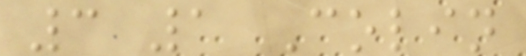3 1 Colin
